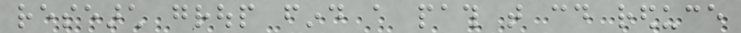research group find a path that could reduce
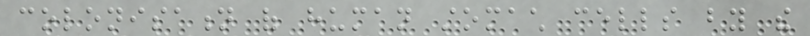colonisation of human stomach cells by the
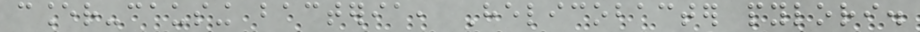cancer-causing bacteria, Helicobacter pylori.
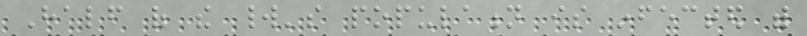Half of the world's population is infected with
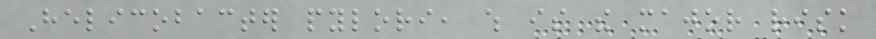Helicobacter pylori, which is the major risk
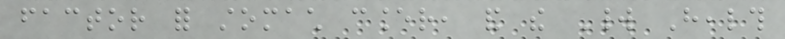factor for stomach cancer, and the World Health
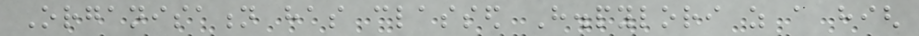Organisation has classed H.pylori as a high
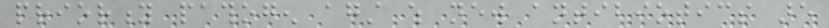priority pathogen against which new antibiotics are
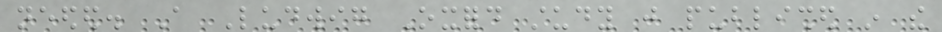needed. A Ludwig Oxford study just published in the
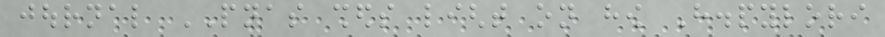journal PNAS sheds light on how H.pylori
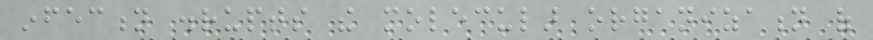infection disrupts the molecular organization of
